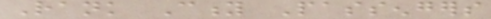Rank City Passengers
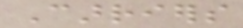Carriers
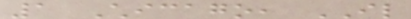1 Chicago, IL
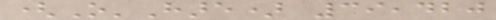(O'Hare) 39,420
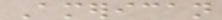American
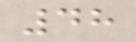48
